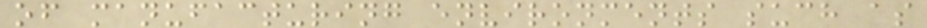of manufacturing environments such as
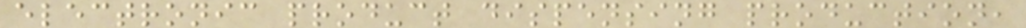electronic product dispensing production,
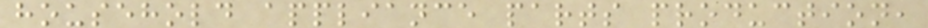household appliance parts production,
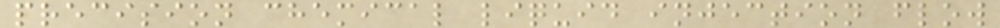precision chemical liquid injection flow
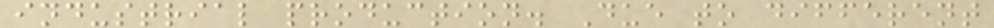industrial production. Due to different
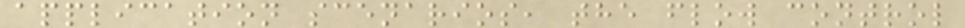application scenarios, the flow control
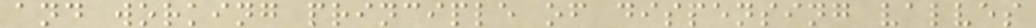and working principle of dispensing valves
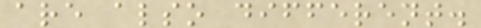are also different.
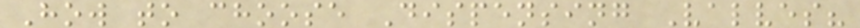How to choose Dispensing Valves?
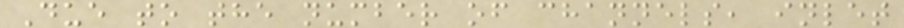Due to the number of channels, inlet
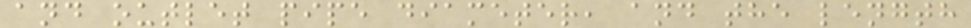and outlet pipe diameter, and the length
